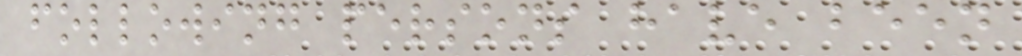following persons have been
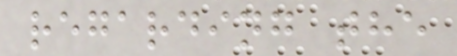regarding the
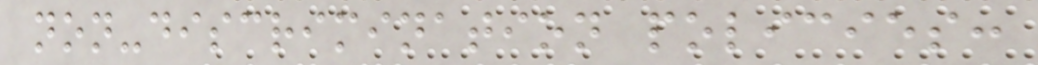non-discrimination policies:
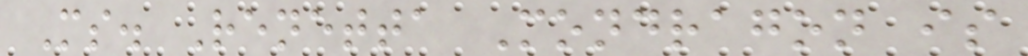Ms. Renetta Mondragon is
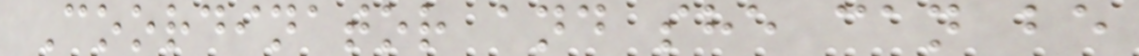Coordinator and she can be
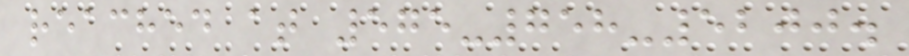reached at 575-758-5200.
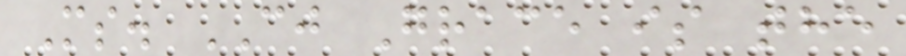Ms. CJ Grace is the
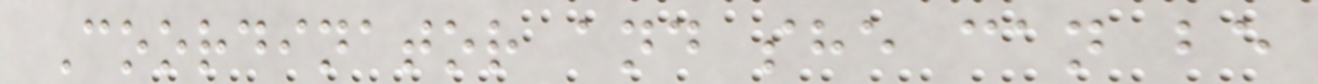Coordinator and she can be
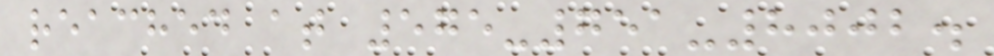reached at 575-751-8002.
